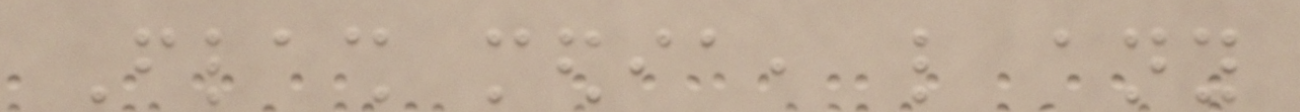Flash media, like any
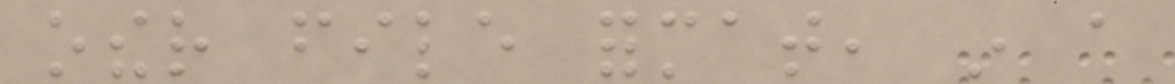other file format, in a
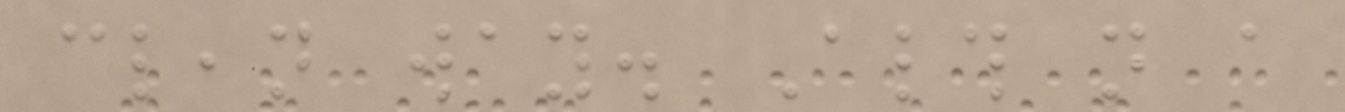clean way. Although not a
